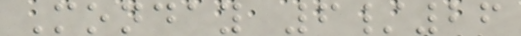Monday 6/26
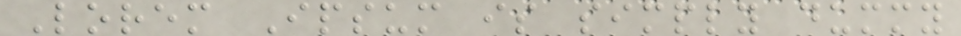Lorem Ipsum is simply dummy
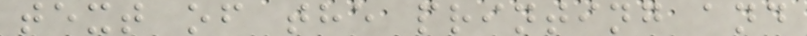text of the printing and
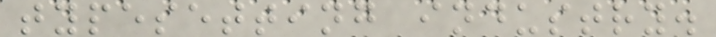typesetting industry.
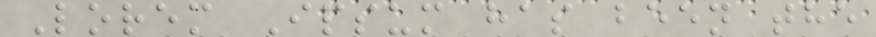Lorem Ipsum has been the
